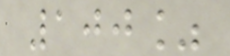100%
